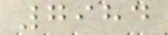7984
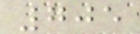705
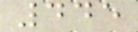445
